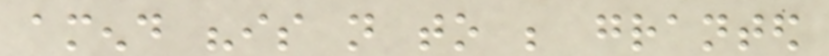amend "is not to be granted
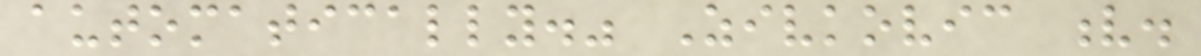automatically." Zivkovic v.
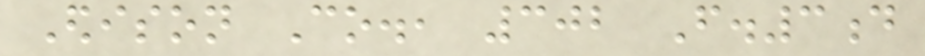Edison Co., 302 F.3d
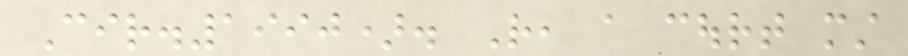Cir.1990). Rather, a court must
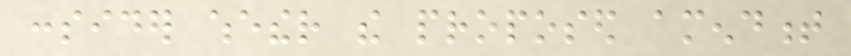consider whether the proposed amendment
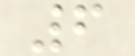6
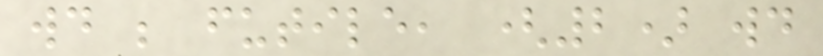would be futile, (2) would
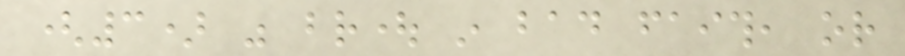(3) was brought in bad faith, or
